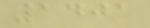1401
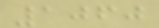1060
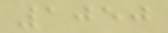1050
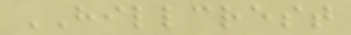HILLCREST
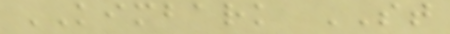KIMBARK ST
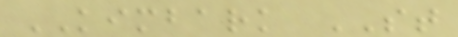KIMBARK ST
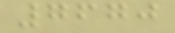7670
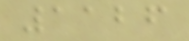1126
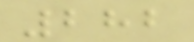282
